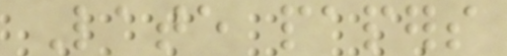Late papers
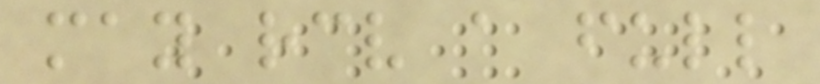may receive a full
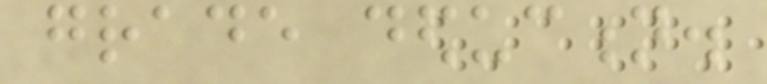grade deduction.
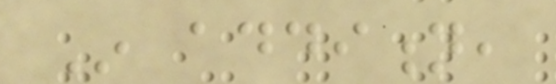In addition,
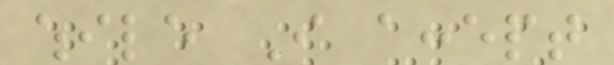while I accept
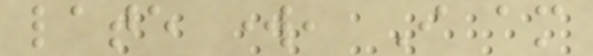late work, I am
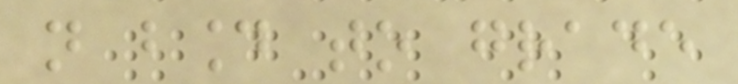not bound to grade
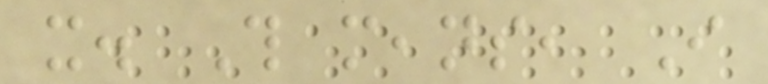it. This means, I
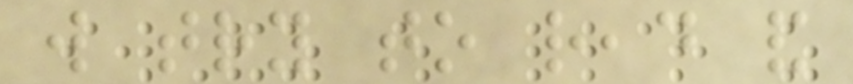will try to read and
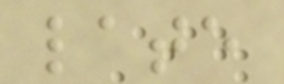late
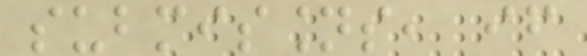submissions, if
